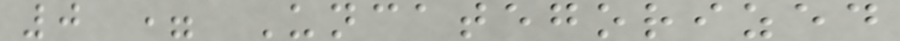0 = Uncategorized
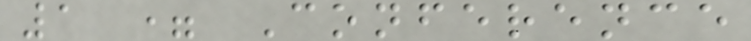1 = Conference
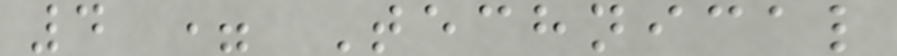4 = Technical
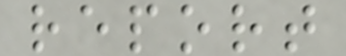report
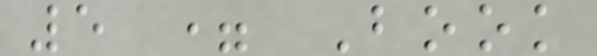5 = Book
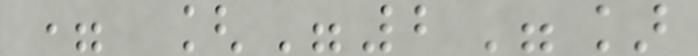= ["2"]
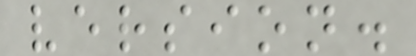version.
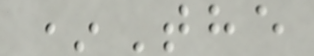*The
